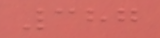387
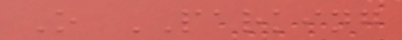O PARKING
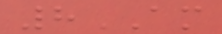8AM
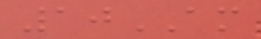10AM
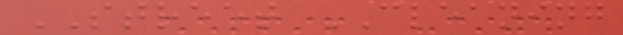STREET CLEANING
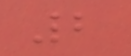2
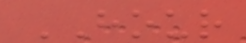HOUR
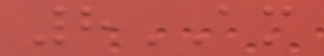8AM
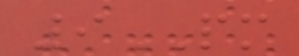9PM
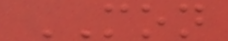MON
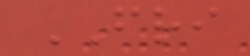FRI
